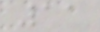11
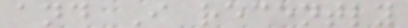and I recently
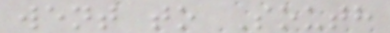went to South
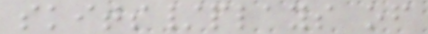skits/plays of
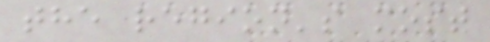the region's most
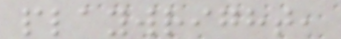playwright,
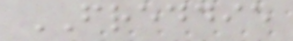FREDDIE
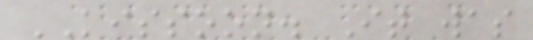KISSOON. It was
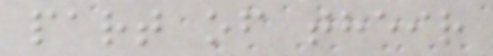part of their
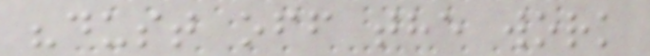"dust off the work
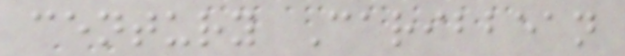century Caribbean
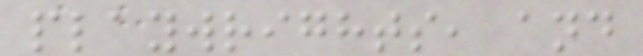playwrights, and
